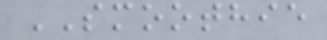SMOOTHIE
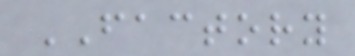FACTORY
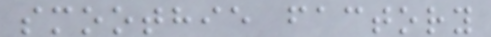smoothie factory
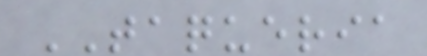TAQUERIA
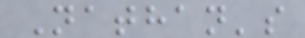Nathan's
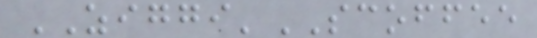ZIGGI'SCOFFEE
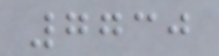7730
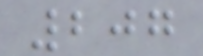207
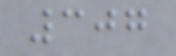307
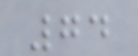74
